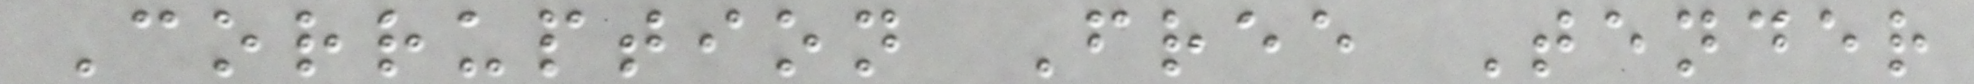Corruption Free Tender
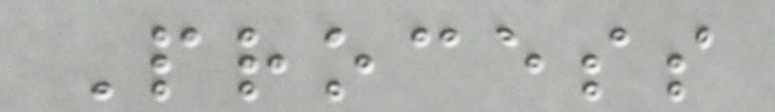Process
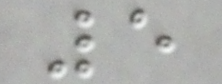5
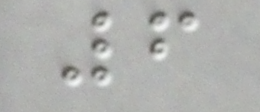6
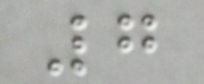7
